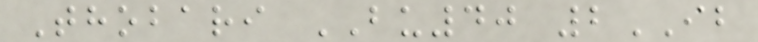Thobari BU40 2IB
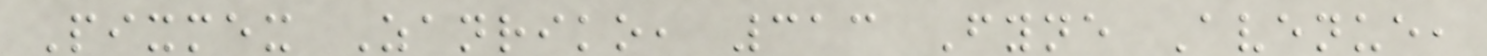Pixmex Zanriko, 313 Fyne Avenue,
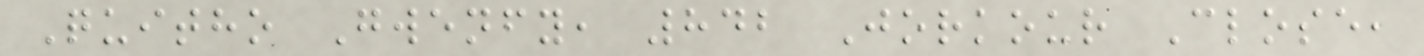Quitho Gwenfy, 842 Jorkour Close,
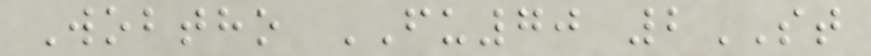Wobtho FU70 2ST
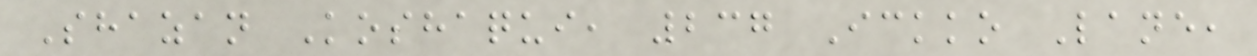Shazan Koshaqui, 237 Ickko Lane,
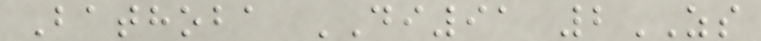Bathoba DI91 2ZS
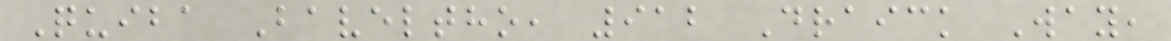Quiba Baveltho, 912 Draick Way,
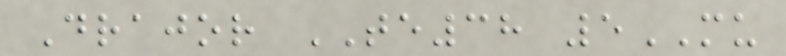Drajor TE38 5MU
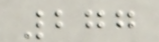277
